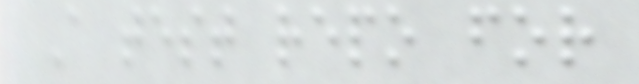A test repo for
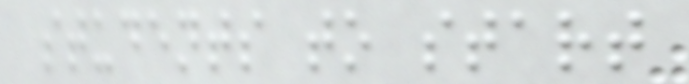students to start
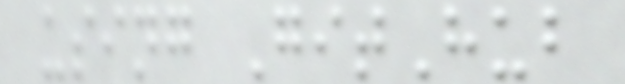using GitHub
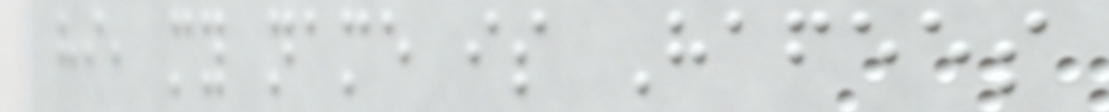hi, my name is Hafees
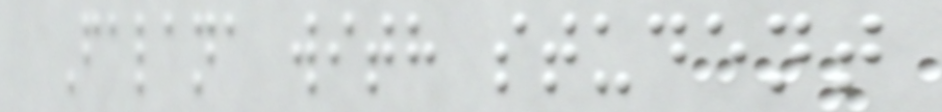Falana with student
